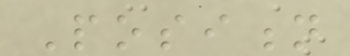Position
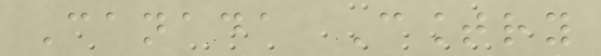Canada Country
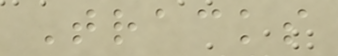Tracks
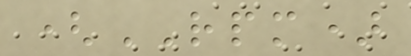(RPM)
